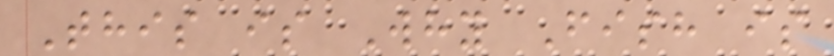This is Why Fish is
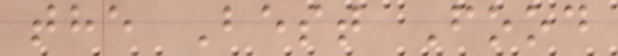the Best Food
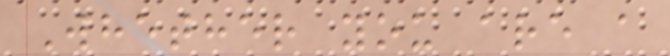Whether you are a
